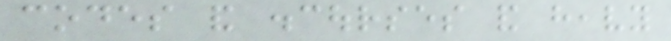codes and discourses and heavy
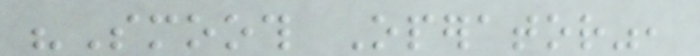"Smooth Operator",
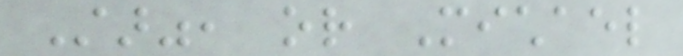Star", or Michael
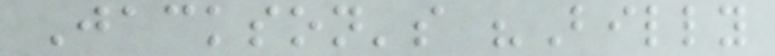Jackson's "Billy
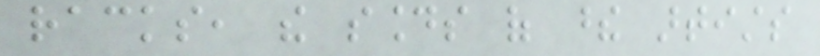racks, the sounds of these artists
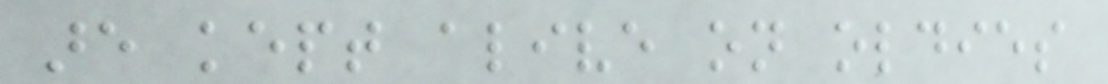are kept alive on oldies
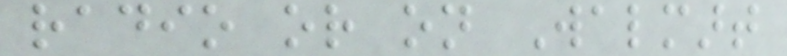radio or on Walmart
